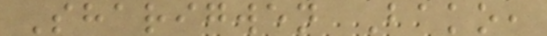Sharigwen Bako,
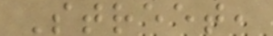Street,
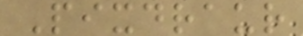Pixdraur
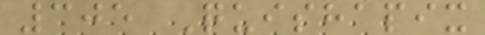305 Quishapix
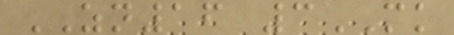ZN16 3MK
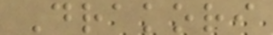Drakori
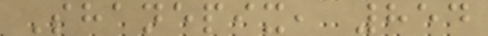Shanepix, 854
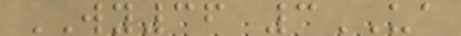WY36 3UA
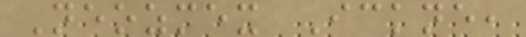Neozmex Ickne,
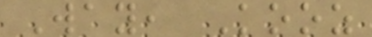Way, Kooz
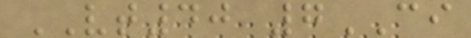VT40 7CI
